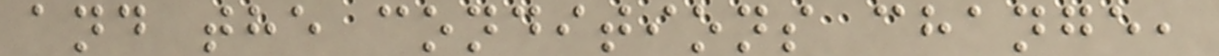and the conditions change,
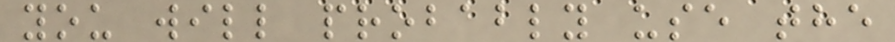you will probably use the
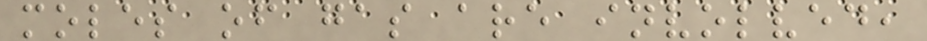moles of gas are involved,
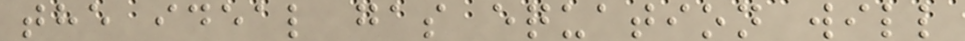the ideal gas equation will
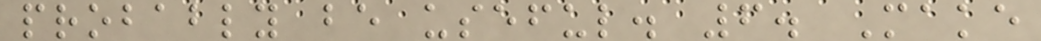probably be useful. 6. Make
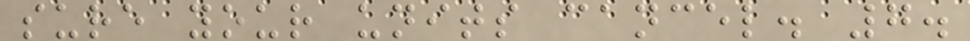sure your units cancel. 7.
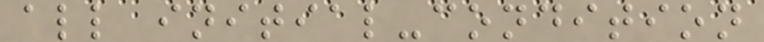all initial-condition
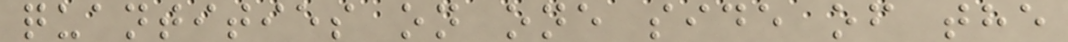quantities on one side of the
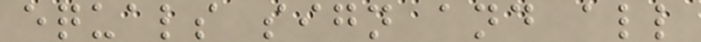equals sign and all
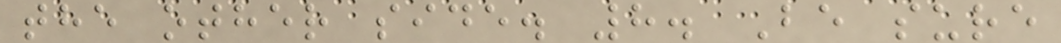the other side. 8. Be sure
